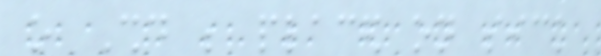o Should be placed on sick
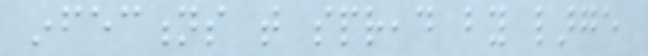infections that spread by large
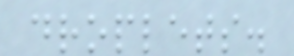droplets.
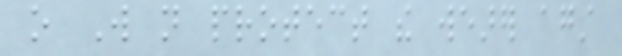o Will not protect the wearer against
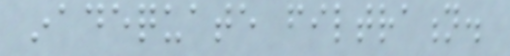inadequate filtration.
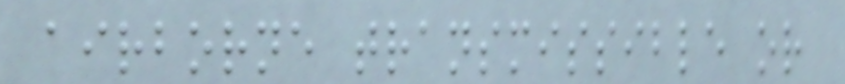airborne transmissible or
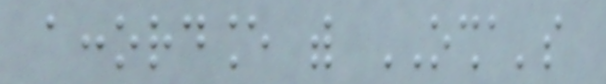accordance with OSHA's
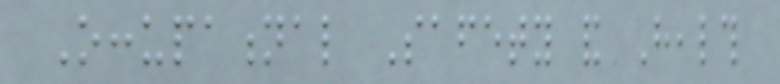Occupational Safety and Health
